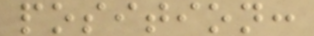position:
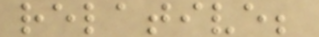relative;
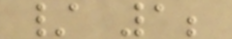/ 1;
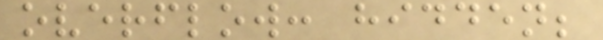overflow: hidden;
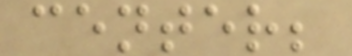center;
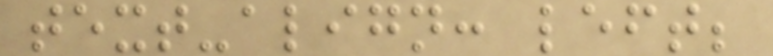text-align: left;
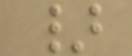}
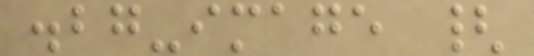.bg-image {
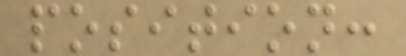position:
